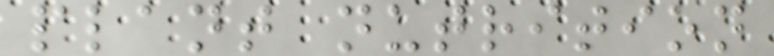plant nutrition
